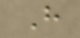H
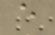e
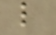l
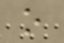o
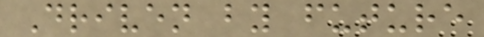Driven by future
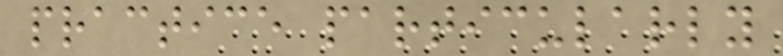practice particularly
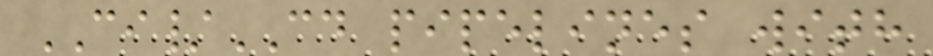CI/CD pipelines with
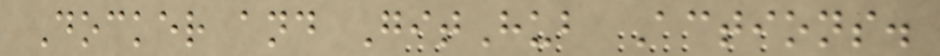Docker and GitHub Actions.
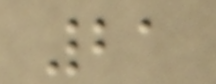21
